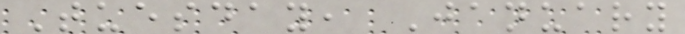Tuesday, January
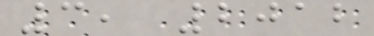3, 2012
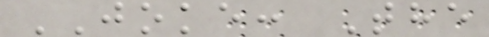JOKE: The
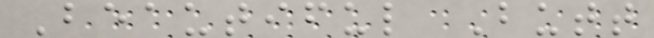Beautiful Butt
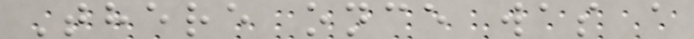There once was a
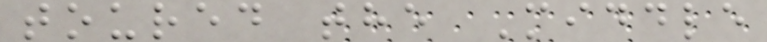toured the Middle
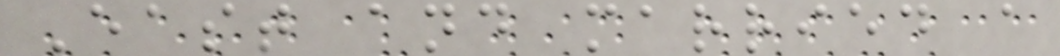East and married a
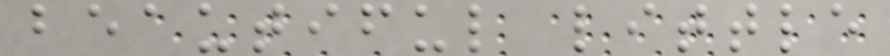beautiful little
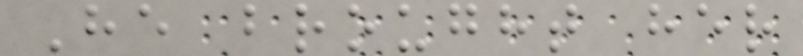He brought her
